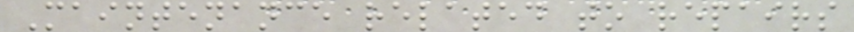Maintenance related to repairs
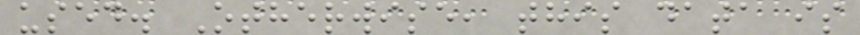used. Otherwise, this data is
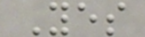Yes
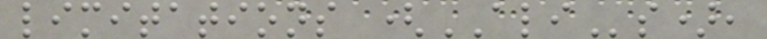limitations (ALIs),
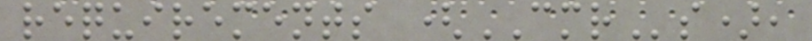requirements (CMRs),
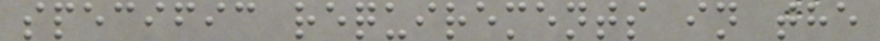specific requirements in the
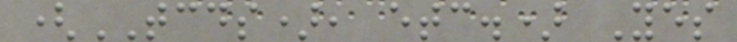(TCDS), etc.) Yes
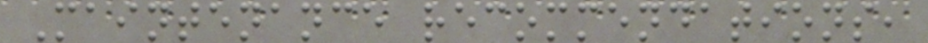Maintenance recommendations,
